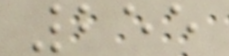255
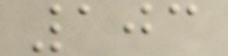103
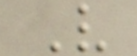V
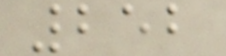252
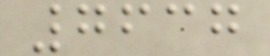7637
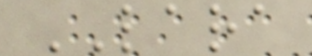LARA
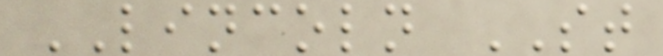LINCOLN ST
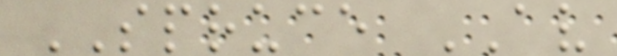SPRUCE AV
